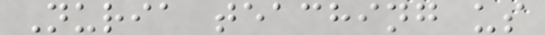Nuria teaching us
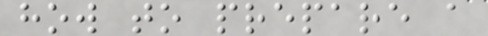how to prepare a
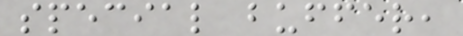special buffer,
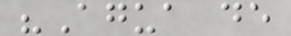"Agua de
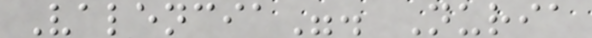Valencia". Nuria
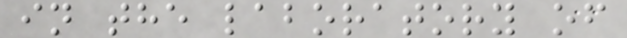in the laboratory of
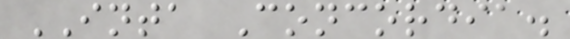INTA Concordia.
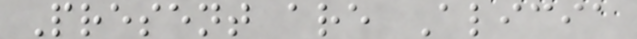Present are Alicia
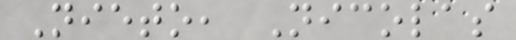Nieto, Nicolas
